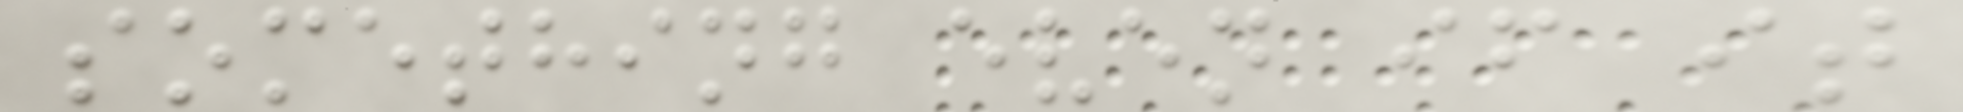something even if it
